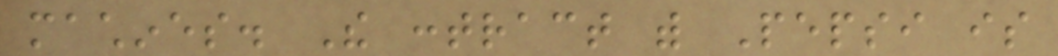machines. The contract with Pepsi is
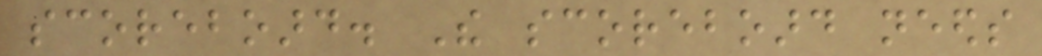scoreboard. The scoreboard needs
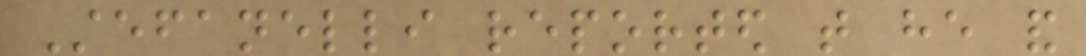Stefanelli reported that he and
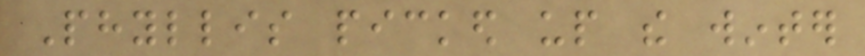Phyllis picked up the winter
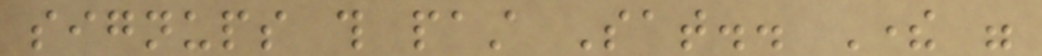signups this past Sat.. There were
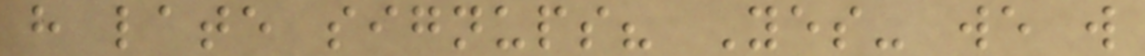have late signups? Yes- we will
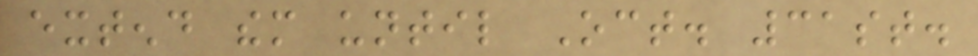extend them until Oct. 31st.
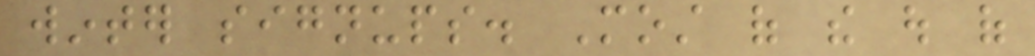winter signups. Most of the out of
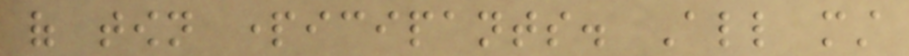of town participants. All must
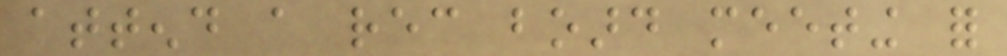attend a rec board meeting for
